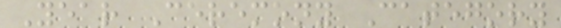Year Ceremony Category
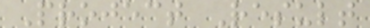Project Result
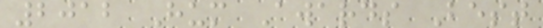2012 Hum Awards Best
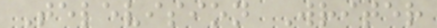Television Writer
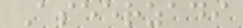Aseerzadi
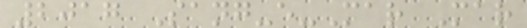2017 Sang-e-Mar Mar
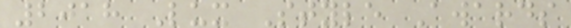2018 Lux Style Awards
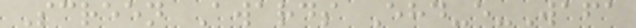Screen Awards Ehd-e-Wafa
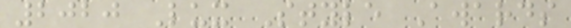2020 Lux Style Awards
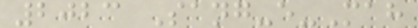2023 Sang-e-Mah
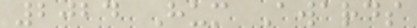2024 Hum Awards
